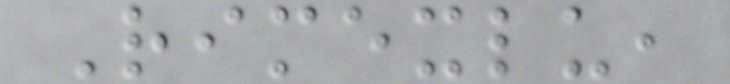Rimexlu,
